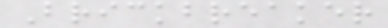Brickbreaker
